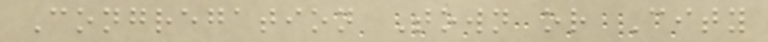Congregation Town or City
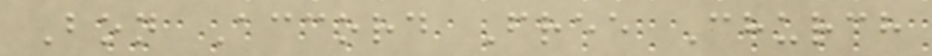Bon Accord Free Church
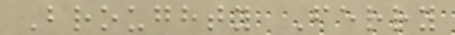Broughty Ferry
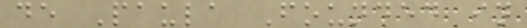de Paula Founded in
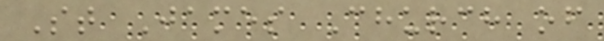St James Church of
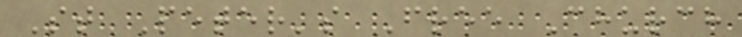St Peter's Free Church
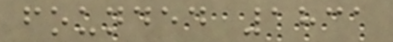founded 1831
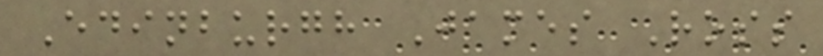Edinburgh James Ross
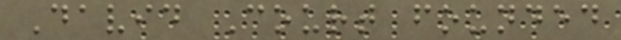David Court founded
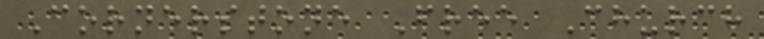Cornerstone Free Church
